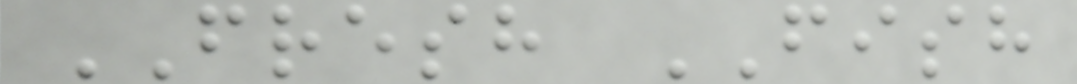FRESH FISH
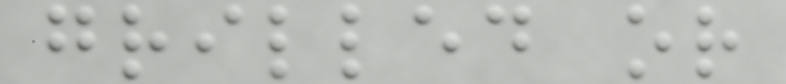grilled or
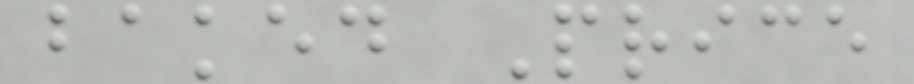baked Price
